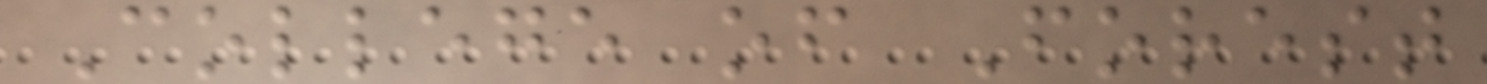College of Forest
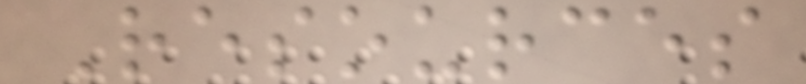Resources
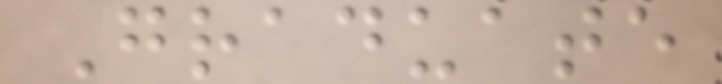Graduate
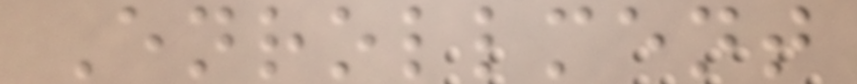Enrollment
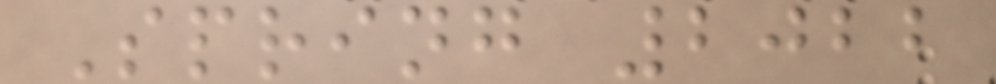Spring 2022
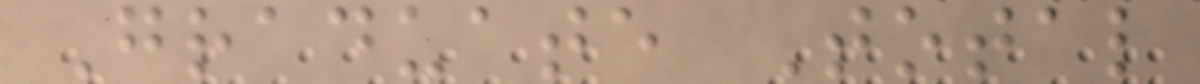Graduate Total
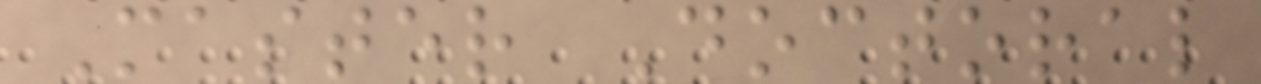Master Doctoral
